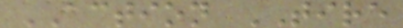ACTION TIRE
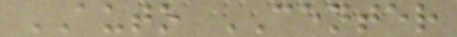AUTO CENTER
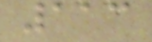113
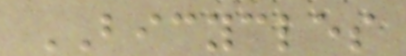BICYCLES
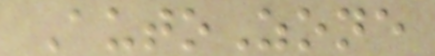AutoZone
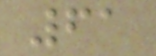61
